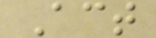Act
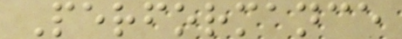Performance
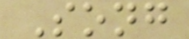Song
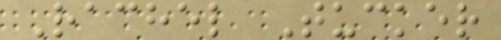Rachel Tucker
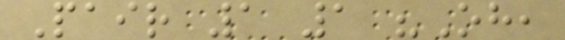Pair 1 1 "Oh,
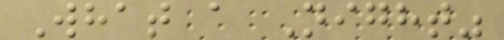What a Night"
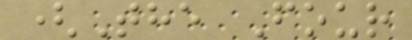(The Four
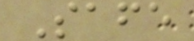Safe
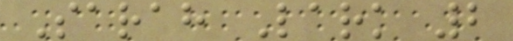Sarah Lark 2
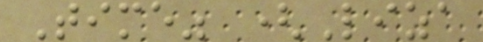Time" (Liza
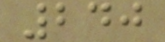240
